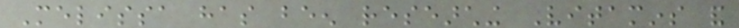Melissa has been researching Vitamins and
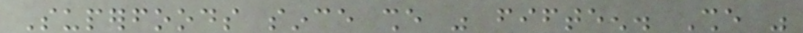Superfoods since she was fifteen. She was
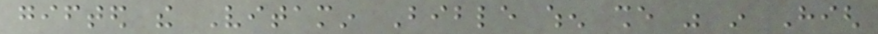gifted the Vitamin Bible when she was in High
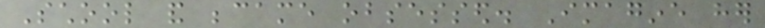School and became obsessed. Imagine her
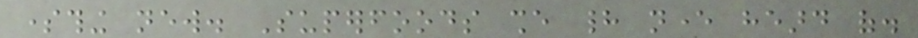something new. Superfoods she had never heard of.
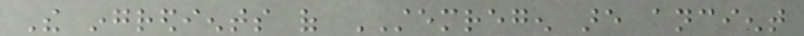The ingredients of STEMREGEN are ancient
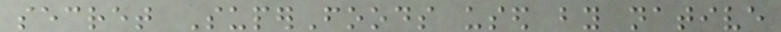secret SuperFoods used by native
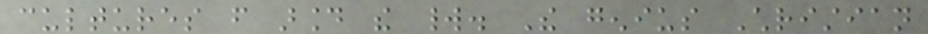cultures from around the world. The genius Christian
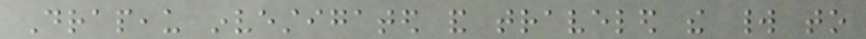Drapeau investigated and traveled the world to
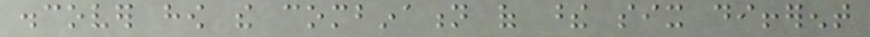discover how the combination of these six different
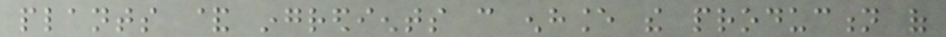plants & ingredients can enhance the production of
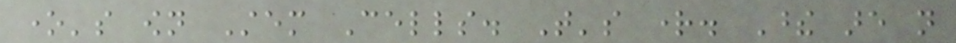one's own Stem Cells. That's right. These are not
